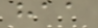haa
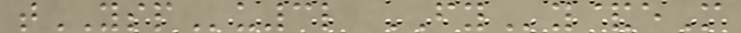tYSPu3l FYy&eM
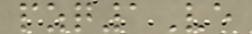pzq1Ve
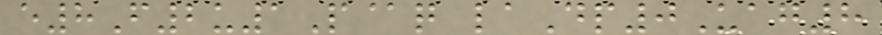e8F2u1P@q laDp0Uag8
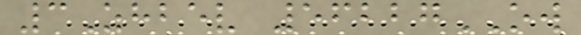3Zhbev 56227OW
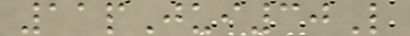11pJui30L
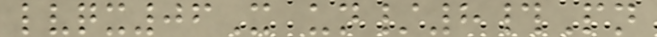lvqx06X un/8#Pn
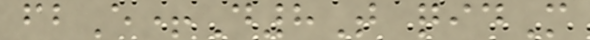fbE+D8T qidM
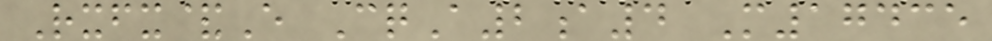Rxfx&E CqA2a4 M17435
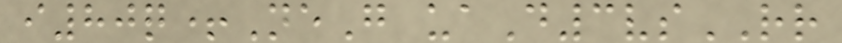i80q+NeG uaD3vsRR
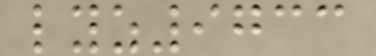lyz9733
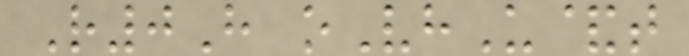R0H oVhU&t
